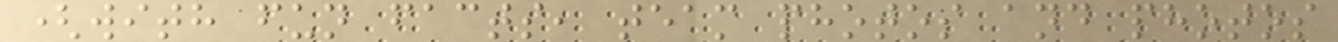(with fun facts, team photos and photos
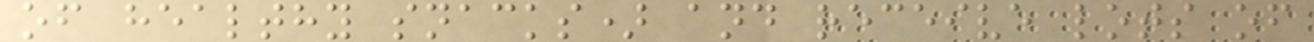of healthy snacks) and receive lots of
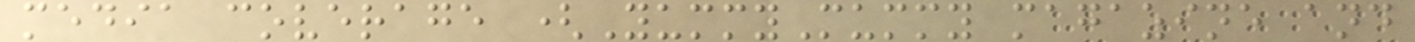media coverage (YummyMummy magazine and
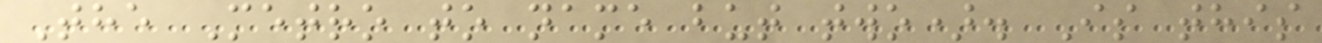The Metro to name but two). Is this
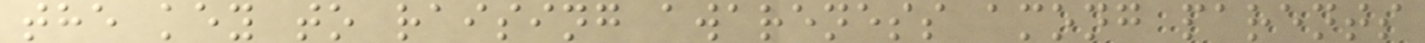the key to raising awareness among parents
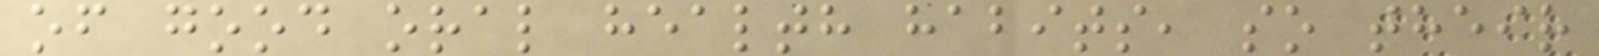of good oral health habits, so their
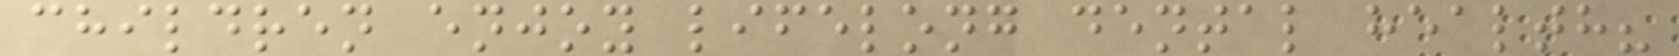children enjoy lifelong dental health?
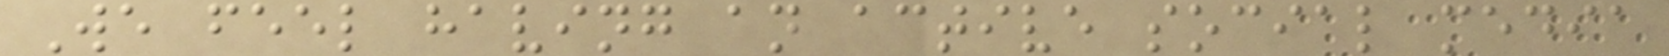We feel having an active social media
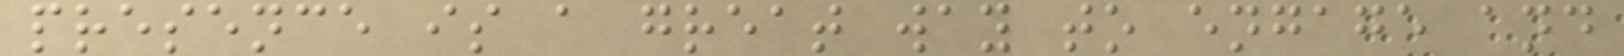presence is a great way to engage and
